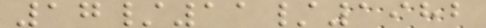17/11/1982
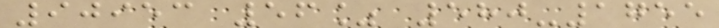90953 56% 580-1755
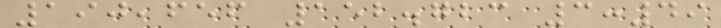190,656 152.723 3:49
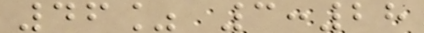46% 3:28
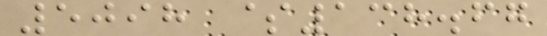5098 $138.67
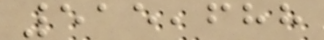515,688
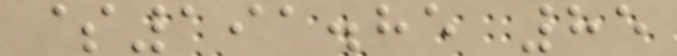$191.85 85
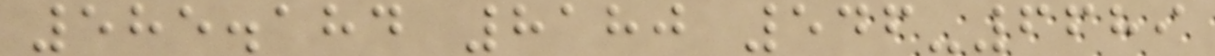585.184 8180 546-6689
